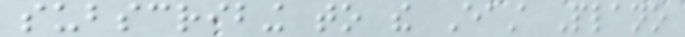subscribing to the East Plano
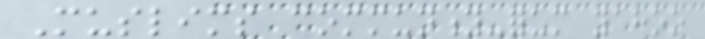Muslims community-forum yahoo
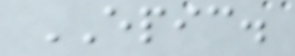EPIC.
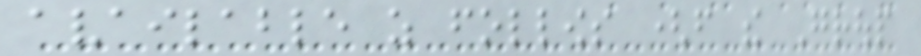available as follows (from the Group
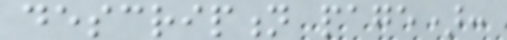description page):
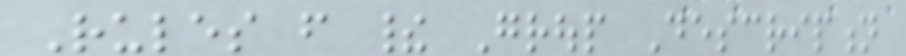Rules from their Group Description
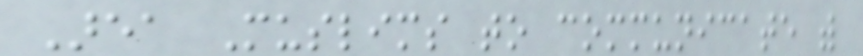Area Muslims to communicate with
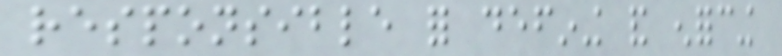responsible for defining and enforcing
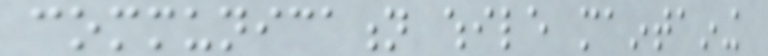communication while maintaining
